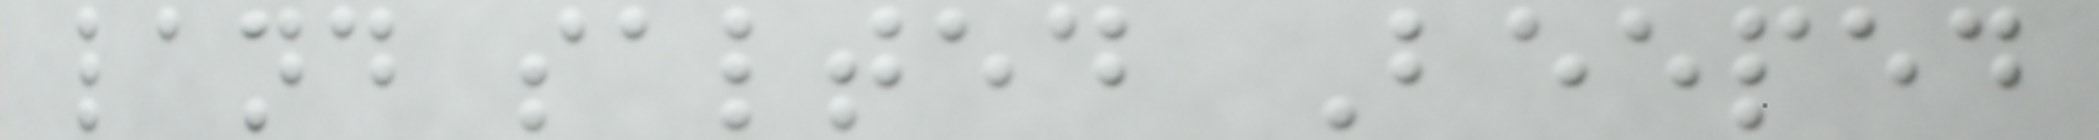land salted Beeped
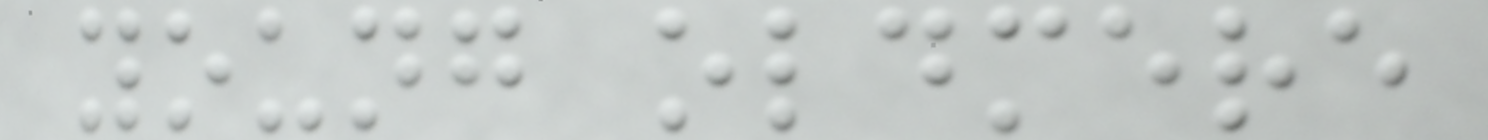young oldmere
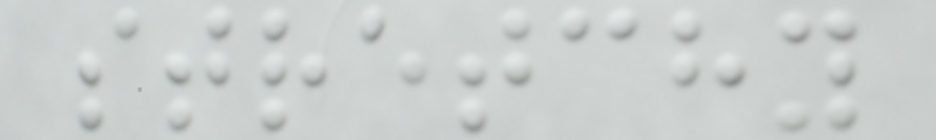stretchy
